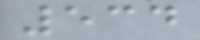534
